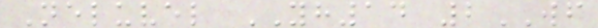Neluvel YH14 2WF
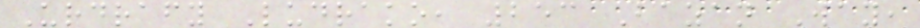Urdrafy Ludrako, 253 Bazan Way,
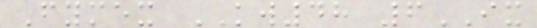Fymex KW48 6IX
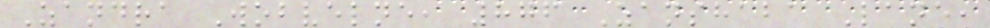Zandra Wobvelne, 876 Zanshaba Lane,
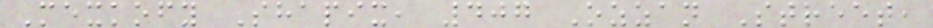Mexkofy Shapix, 407 Ozzan Street,
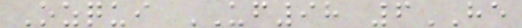Ozqui UF98 6HE
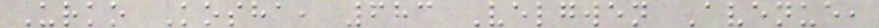Urko Kosha, 683 Velgwen Avenue,
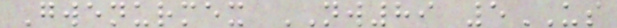Gwenurmex NW89 5US
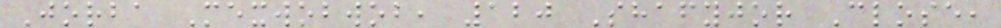Jorba Mexwobwob, 120 Shafyjor Close,
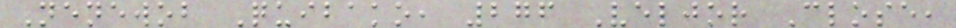Nenewob Quibako, 276 Veljor Close,
